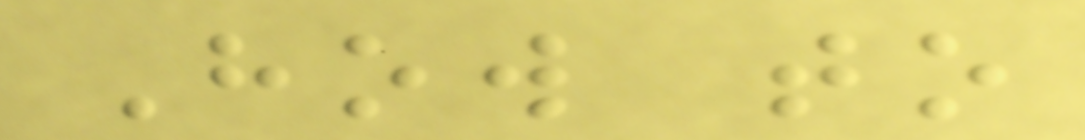How to
